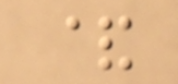&
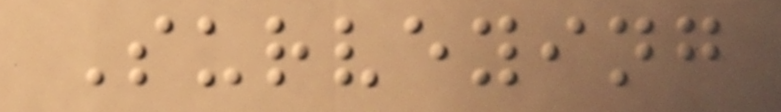Surveying
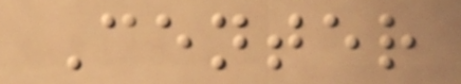Center
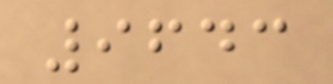9643
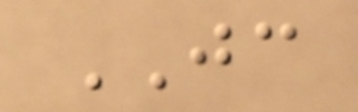JC
